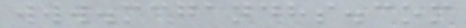www.mcgandhs.com
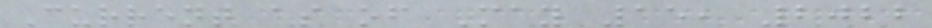Current as of May 15, 2022
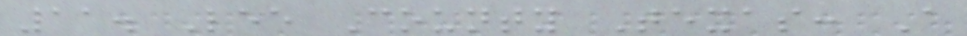11. Lee County Texas: A
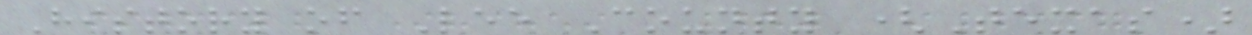History of Lee County (Texas)
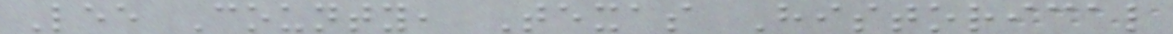Lee County, Texas Historical
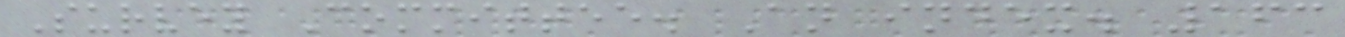Survey Committee. An index. 163
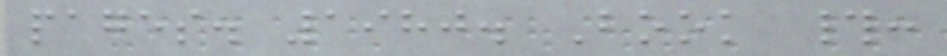pages. 1980. Book #:
